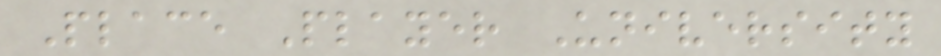Place Player University
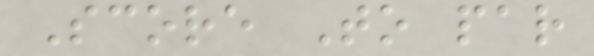Score To par
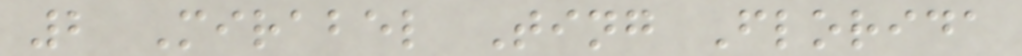2 Mirabel Ting Florida
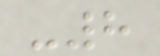-8
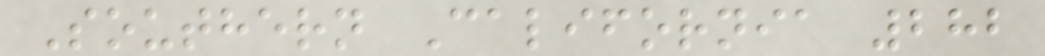Southern California 282
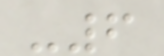-6
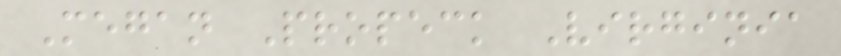Megan Propeck Virginia
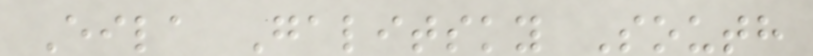Eila Galitsky South
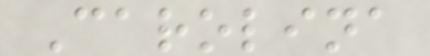Carolina
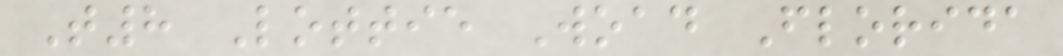T8 Lottie Woad Florida
